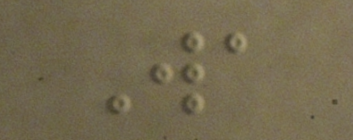Wa
